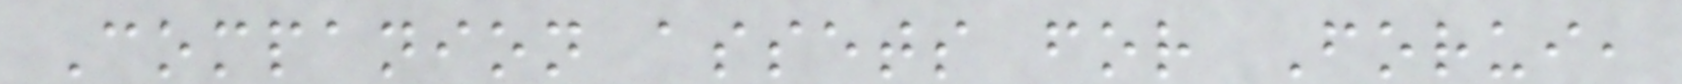Companion assets for Forui,
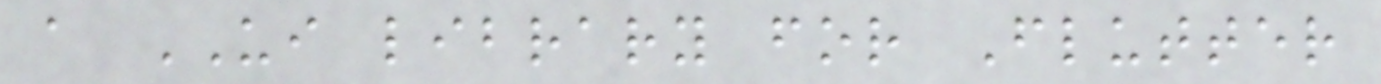a UI library for Flutter
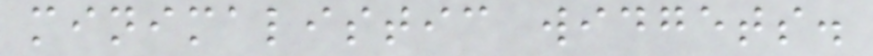minimalistic widgets.
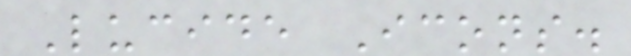Lucide Icons.
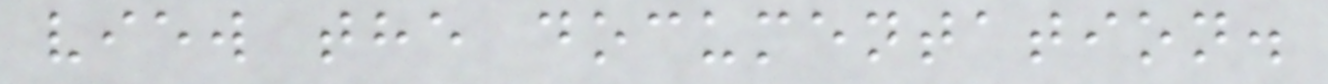view the documentation.
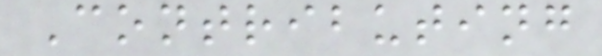Contributing
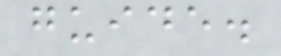guide.
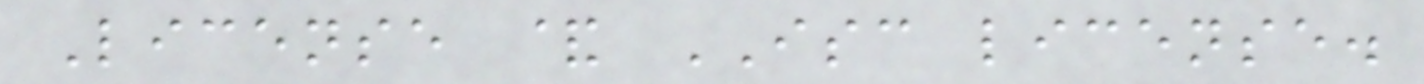License & ISC license.
